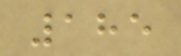185
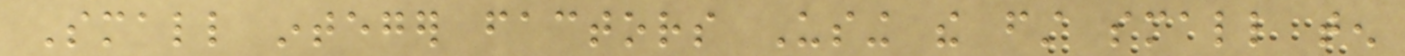Small integer factors Using the first small ten
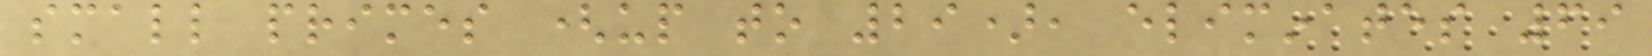small primes (up to 29), eliminates 69
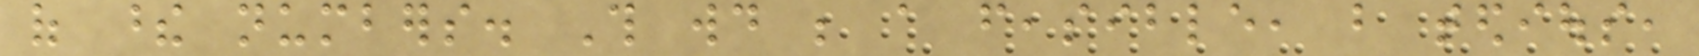of these numbers. This would be a feasible, but tedious,
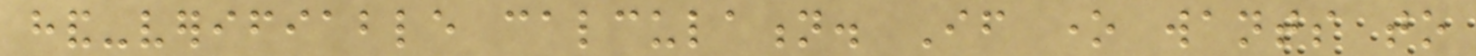hand-verifiable calculation. If one wants to
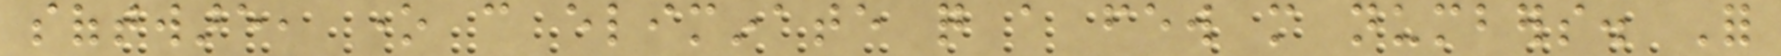software, one can eliminate quite a few more numbers. For
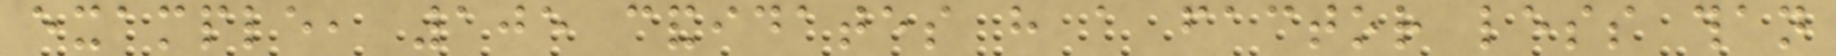example, 105 candidates have a factor less than
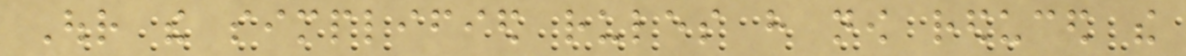Our the simplified rules have now reduced the
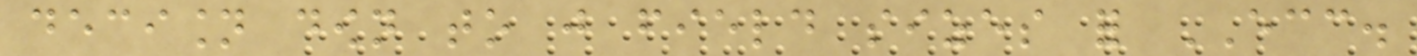decision down to just field sizes for ECC.
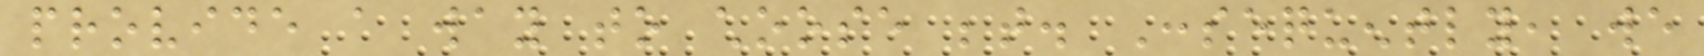provide a way to choose between. Consequently, we
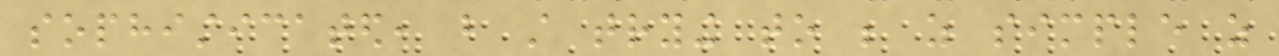sophisticated, but still trying to be as simple as
